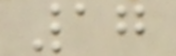17
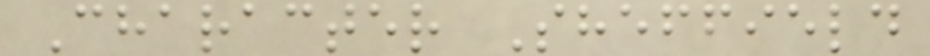Character Sheffield
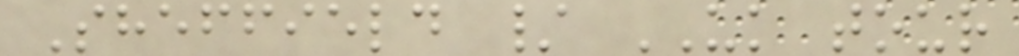Sheffield / UK tour
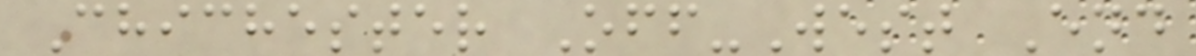Chichester Off-West End
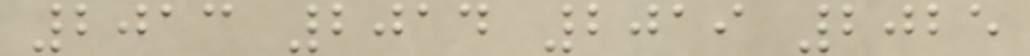2013 2014 2019 2025
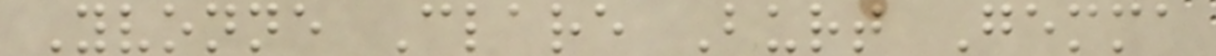Yvonne Clare Burt Gemma
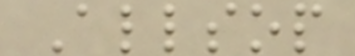Allsop
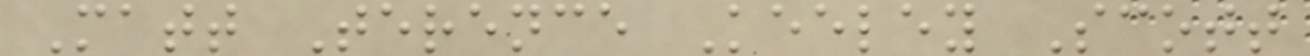Matt Terence Keeley Scott
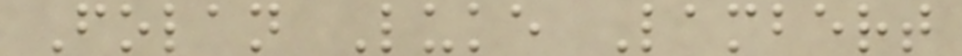Folan Luke Lambert
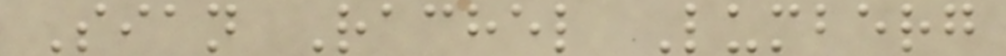Sian Rachel Lumberg
